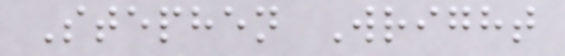Stephen Wright
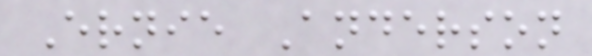Ernie Anderson
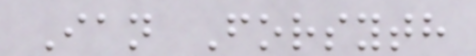Ian Forsyth
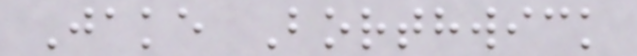Jake Borthwick
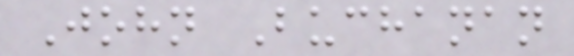John Buchanan
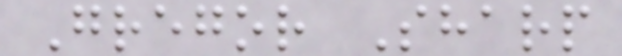Gregor Sharp
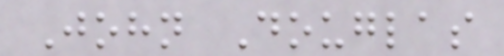John Douglas
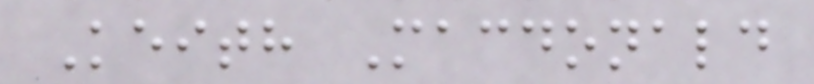Keith Macdonald
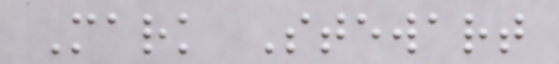Mark Stewart
